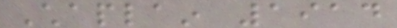Chaplain 1914
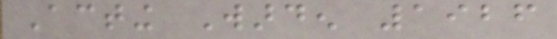Acting Warden 1926
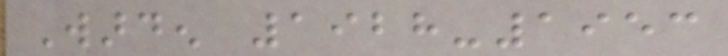Warden 1928-1953
